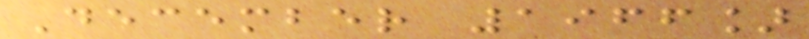December 1966]
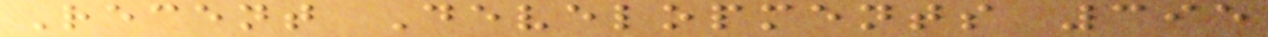Recent Developments 395
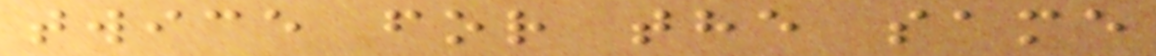twice for the same
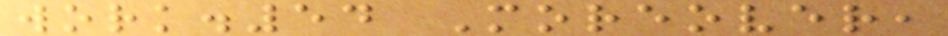work.54 Moreover,
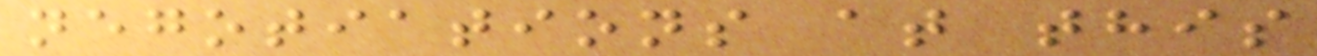negotiations at this
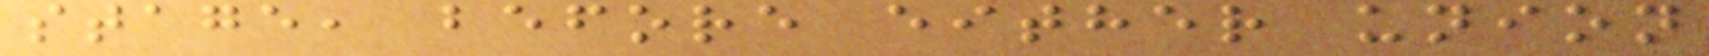stage, before either union
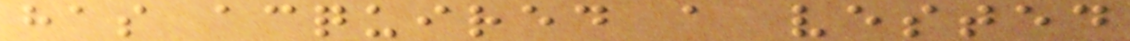has acquired a vested
